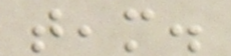team.
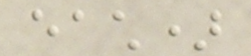each)
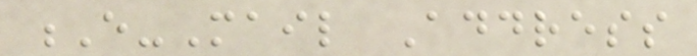E-Mail Address
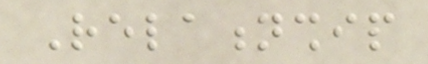Relationship
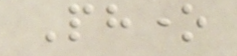Phone
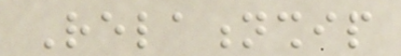Relationship
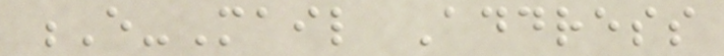E-Mail Address
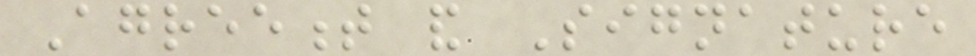Agreement and Signature
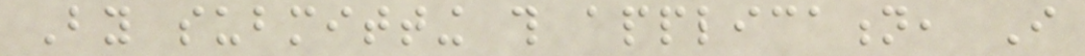By submitting this application, I
